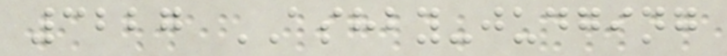3227 ASHBY-judging
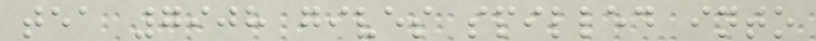tea 7908 gives spilled into
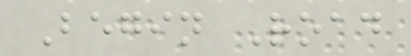Begin Road
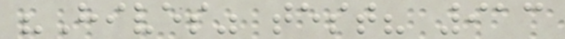"Hives" test? 913
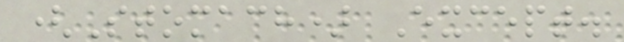(Stomach) Except.
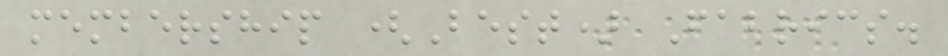membership (Best) Fabrics.
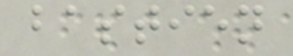bastien
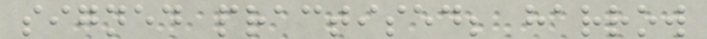signed practised; harrow
